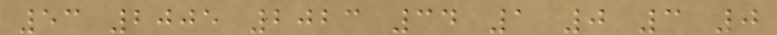53 2005 2023 34 1 0 3 0
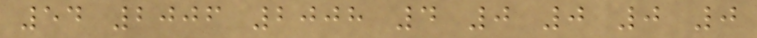54 2006 2008 4 0 0 0 0
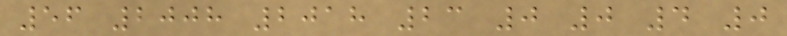56 2008 2018 23 0 0 4 0
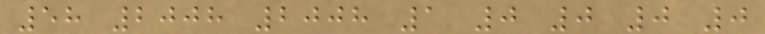58 2008 2008 1 0 0 0 0
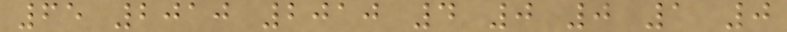65 2010 2010 4 0 0 1 0
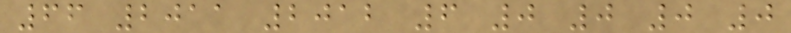66 2011 2012 6 0 0 0 0
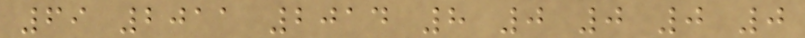69 2011 2014 8 0 0 0 0
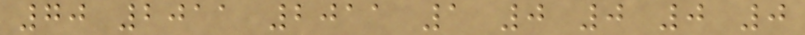70 2011 2011 1 0 0 0 0
